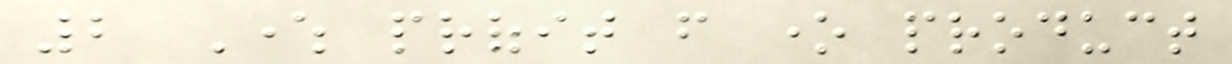2 Where profit from one product
